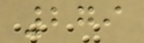279
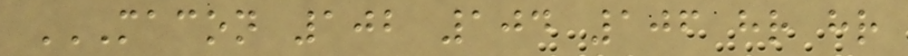MACON 102 104 106 HR HR
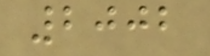2002
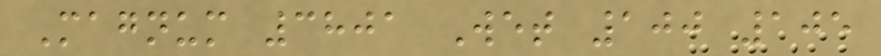Magnum 3801 Wet 100 105
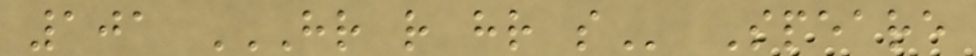101 HR R HR S Speare
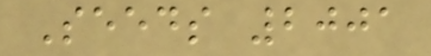Seeds 2001
